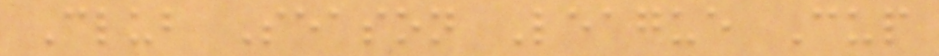Club Season League Cup
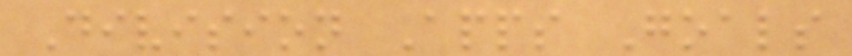Division Apps Goals
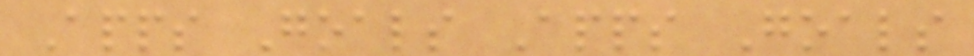Apps Goals Apps Goals
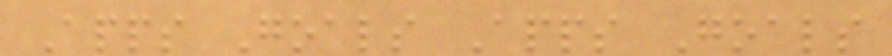Apps Goals Apps Goals
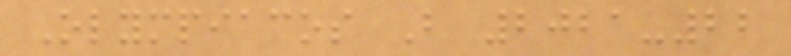Olympiacos B 2021-22
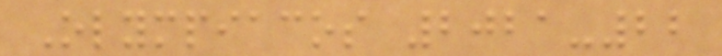Olympiacos 2021-22
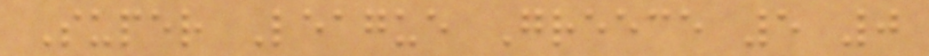Super League Greece 5 0
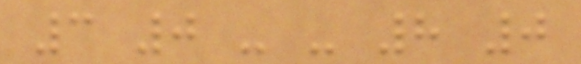3 0 - - 8 0
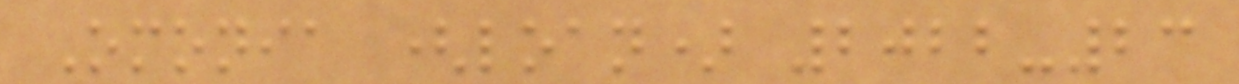Omonia (loan) 2022-23
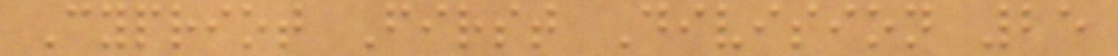Cypriot First Division 25
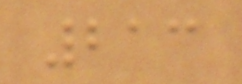213
